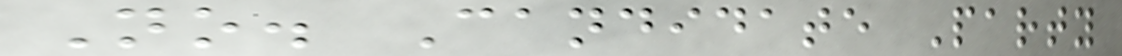No. Candidate Party
